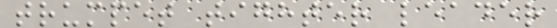trumpet tighter leader
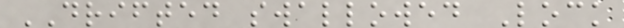DRIFTED swallowed Lock
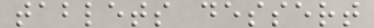tablets dessert
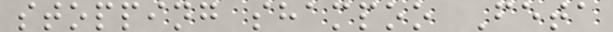stopping shampoo Feta
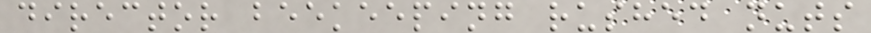director beekeeping rushed nuts
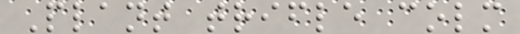Plant trifle colm
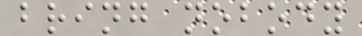bring nobody
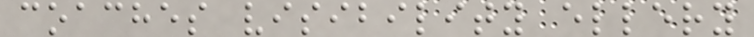coaches visibility ellery
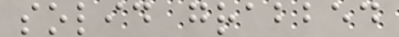solid grabbed
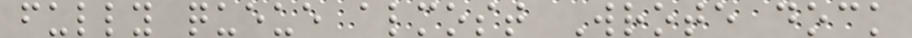fully queue almost Wrote dock
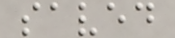saved
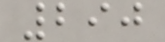290
